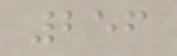256
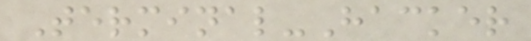Terminal-Hacker
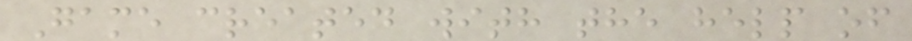Game created with the help of
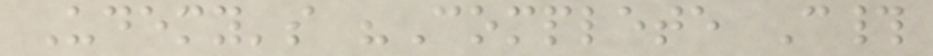Udemy's "Complete C#
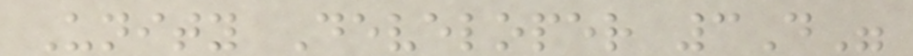Unity Developer 3D"
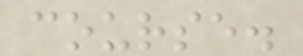course.
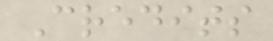Credits
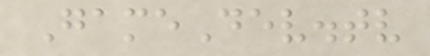GameDev.tv
